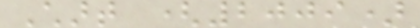Chart (2009)
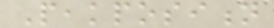Peakposition
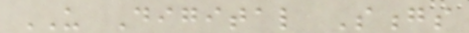US Digital Songs
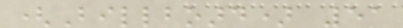(Billboard) 51
